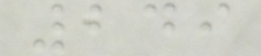249
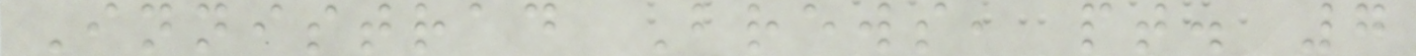Innistrad Brews, pt. 7
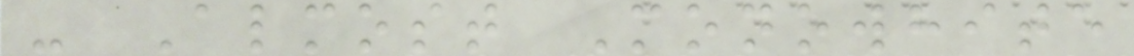- Almost Monowhite
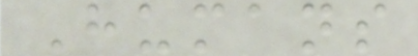Humans
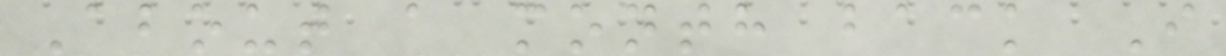About a month back I
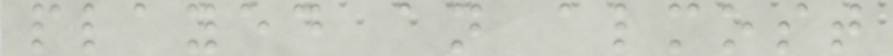played an almost
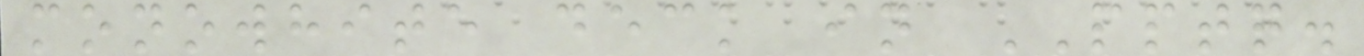monowhite deck in PPTQ.
